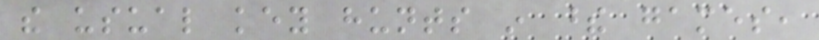the usual key hunts in these games,
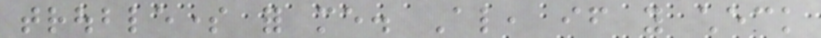troublesome for me. Also, if you check
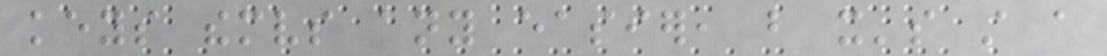keys themselves any easier, but it's still a
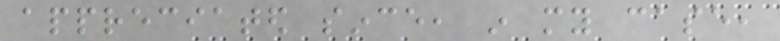appreciated since, in my case,
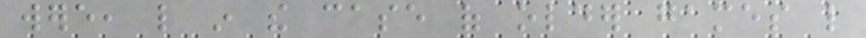were, like in the case of older games like
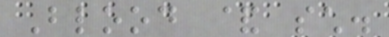Blood & such.
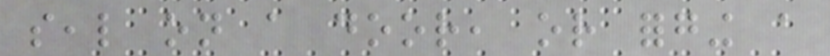seal on a door, or forging a
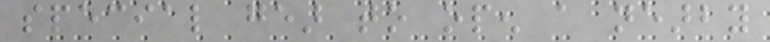special gear to open a nearby
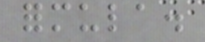formula.
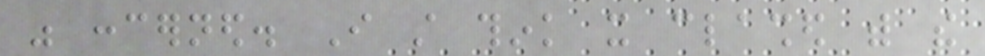was concerned. I still think it clashed with the
